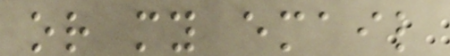or my email
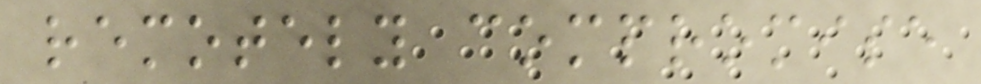remotely compromise
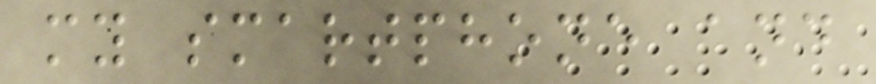my smartphone and
